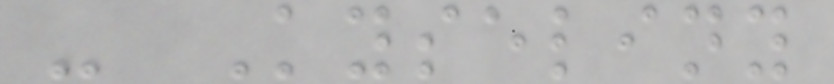- Kyseliny
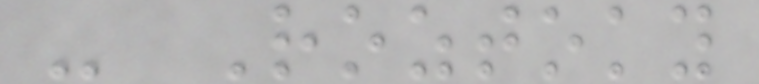- Roztoky
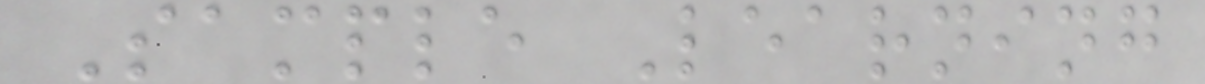Sample Learning
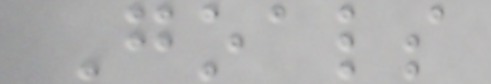Goals
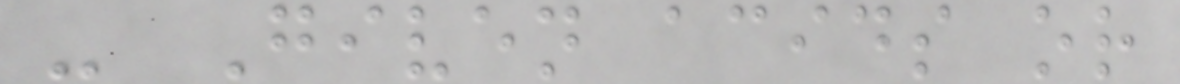- Given acids or
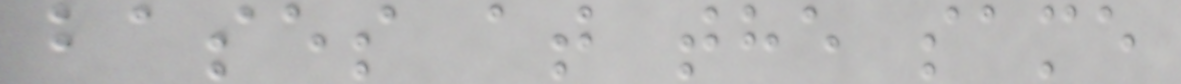bases at the same
